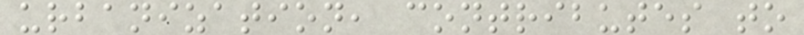urbanization, contributes to
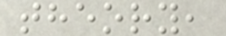theory,
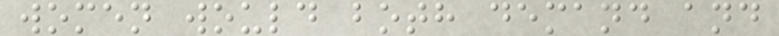women would both demand and
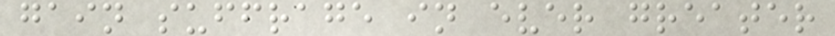gain suffrage in ever greater
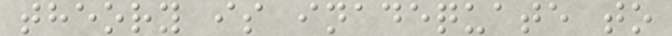theory is inadequate to
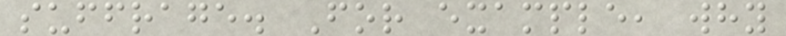suffrage. For example, why
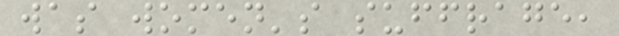was women's suffrage,
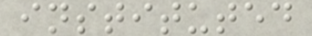instituted
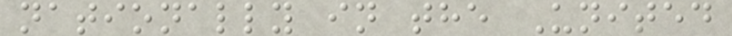nationally in the United
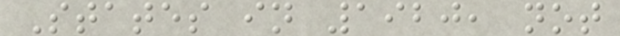States in 1920, not
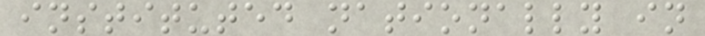instituted nationally in
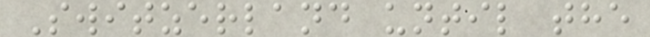Switzerland until the
